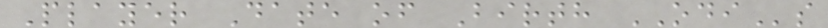Player Date of Birth ODIs
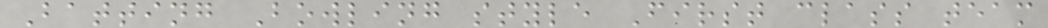Batting Bowling style First class team
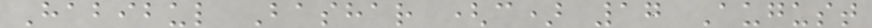Habibul Bashar (c) 17 August
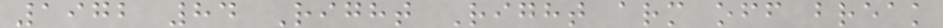1972 84 Right Right arm off break
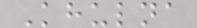Khulna
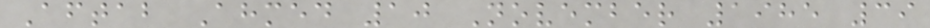Aftab Ahmed 10 November 1985 39
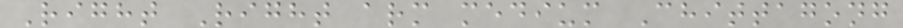Right Right arm medium Chittagong
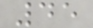45
